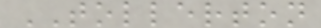TOLLERTON
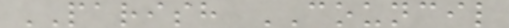PARISH COUNCIL
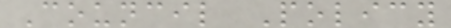Council Policy
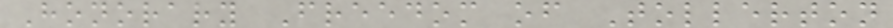Honorary Freedom of Tollerton
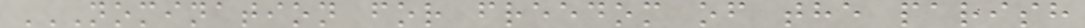NOMINATION FOR FREEDOM OF THE PARISH
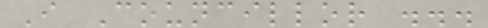I Councillor ...
